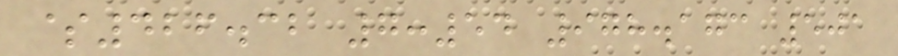$426.32 7:54 978.173 501
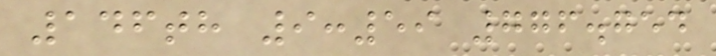146th 9:59 776.754
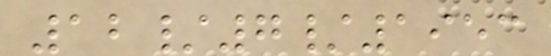12/7/1953
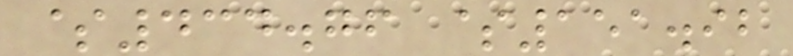$434.76 $151.92
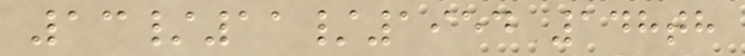13/11/1954 148th
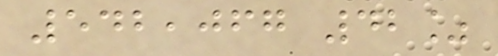542,067 42%
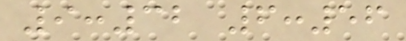9:32 6:56
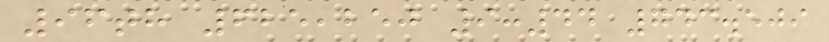96th 625,250 9:44 743.509
